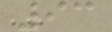93
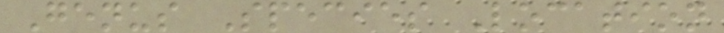Genus Species Location
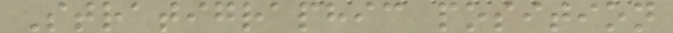Stratigraphic position
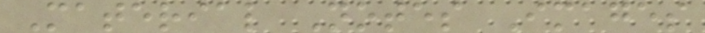Material Notes Images
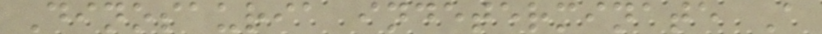Dinosauria indeterminate A
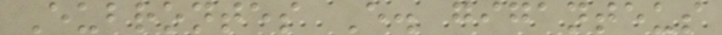Eubrontes E. giganteus
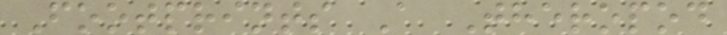Footprints A Theropod
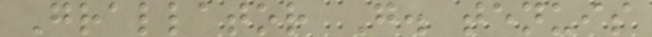Grallator G. tenuis
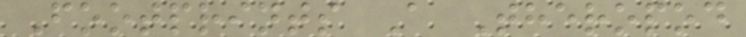Footprints A Theropod
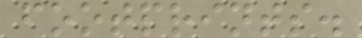footprints.
